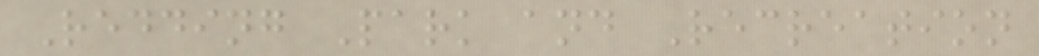Redding Park and Recreation
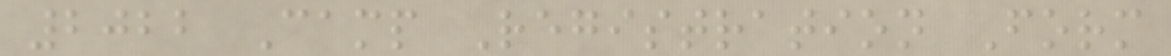2022 Camp Registration Form
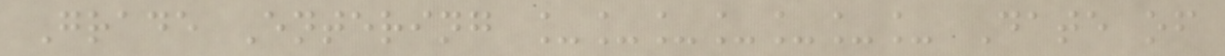Grade Entering _______ Date of
